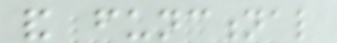and functional
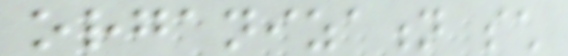organization such
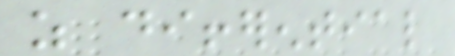as differential
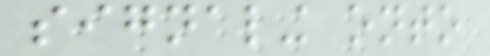signaling onto
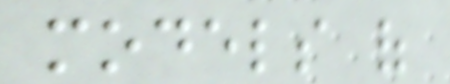models of
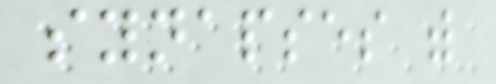synapses with
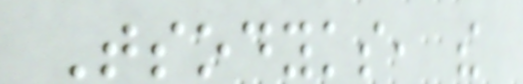Tsodyks, the
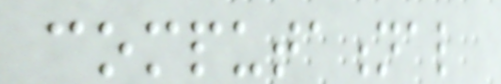computational
